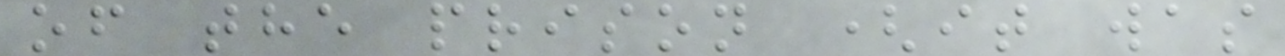of the prison (it was
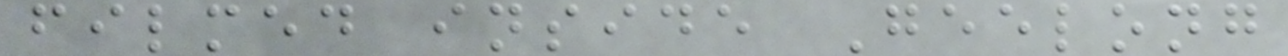filmed inside Geelong
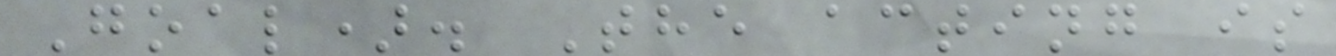Goal). The acting is
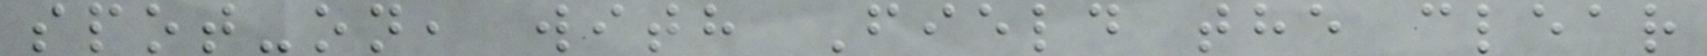spot-on, with Field the clear
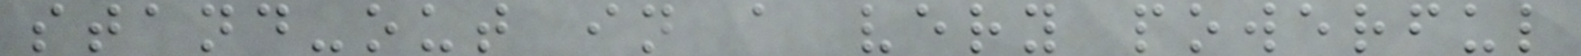stand-out in a very powerful
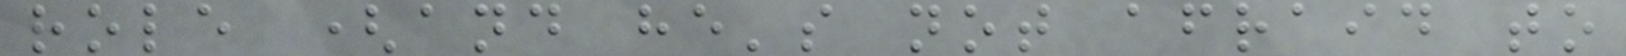role (and he's not afraid to
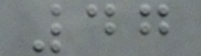47
